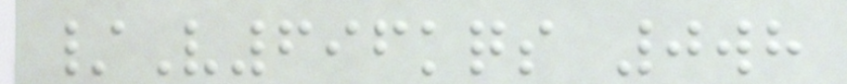/V696kqs 0wh
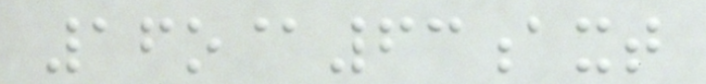16o@63axt
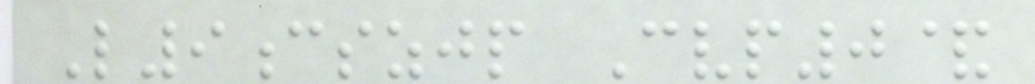L9cszjp Cvp0&
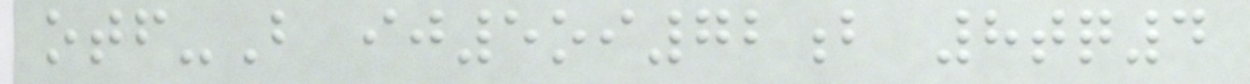otf-B ij5oi72b 8tq4
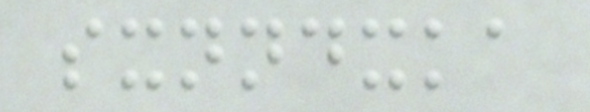sxnndxka
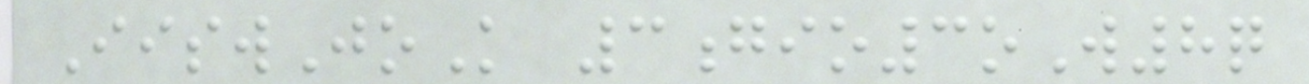IiswJoK 3gio3oW8q
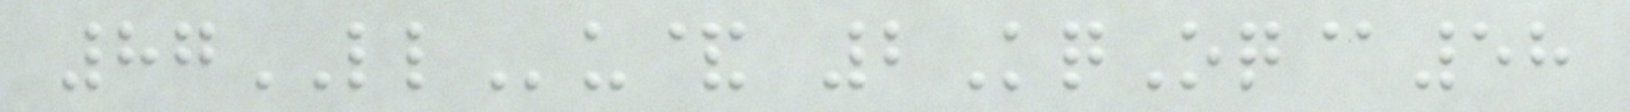87LLu& 2KqOq@58
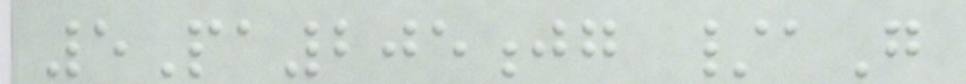5Pa205jg /aG
